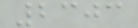2303
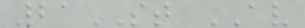21ST AV
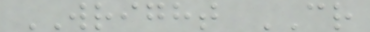WRIGHT CR
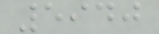5940
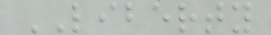LIBERTY
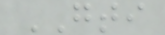GTI
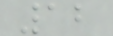12
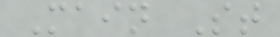Main St
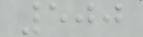500
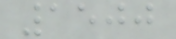1500
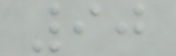90
